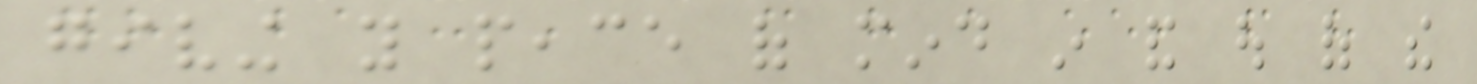giving you peace of mind in and out of the
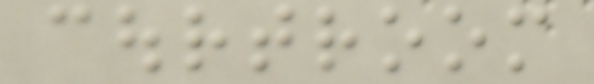courtroom
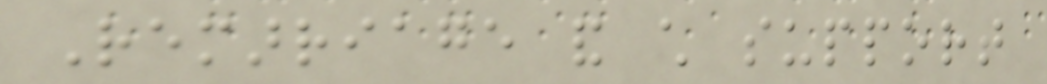Remarriage and child support
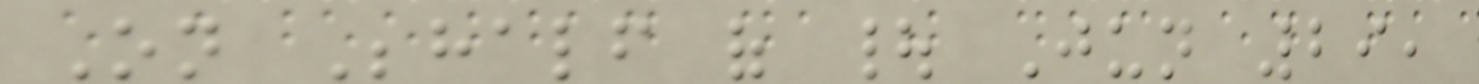On Behalf of | Jun 29,
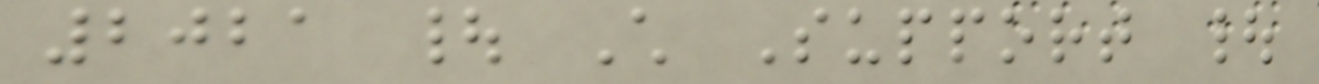2021 | Child Support |
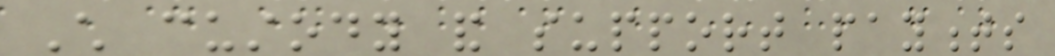Child custody and support payments
